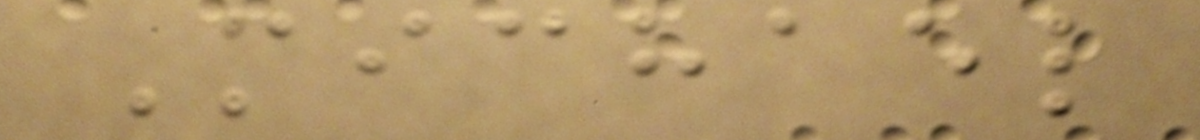Michael
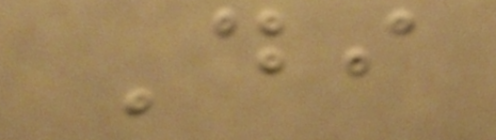Di
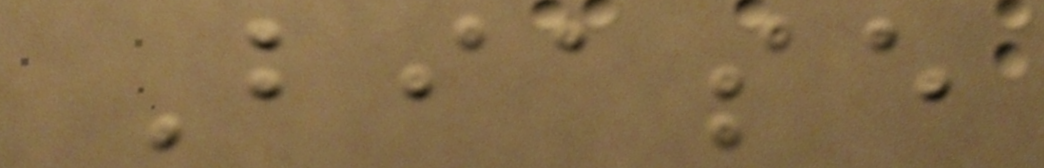Biase
